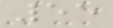55
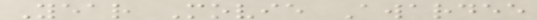Year Movie Awardee
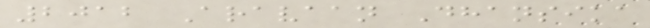2012 Aravaan Dhansika
